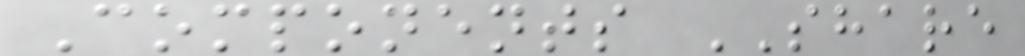Components SHARE
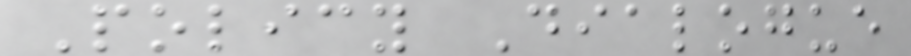Policy Dialogue
